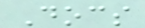Docs
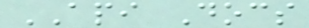API Docs
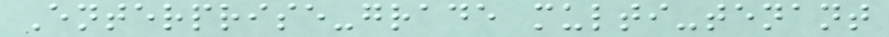Enterprise-grade multi-tenant
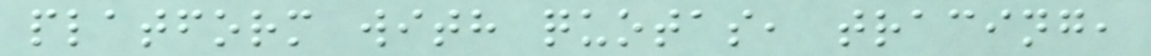platform with quotas, tracing,
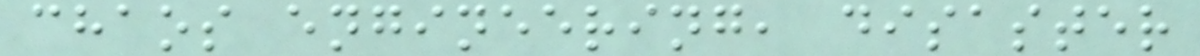chaos engineering, disaster
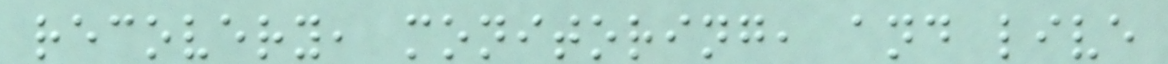recovery, monitoring, and live
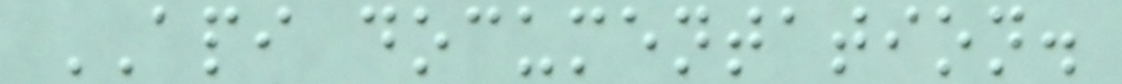API documentation.
